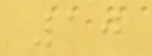10
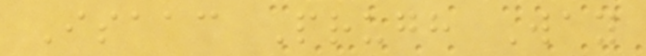Isaac Prugh Way
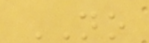NO
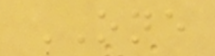ONE
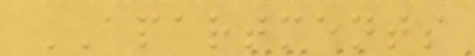APARTMENTS
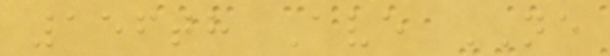156th Ave NE
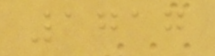1717
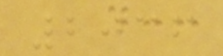2036
